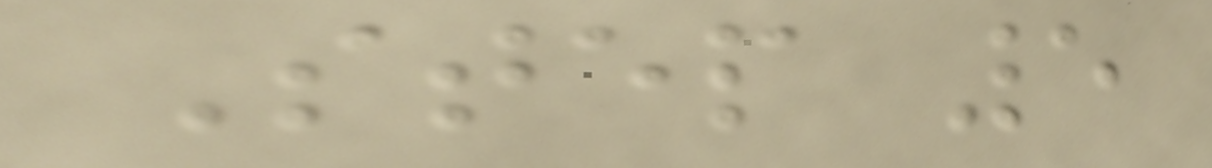Step 5
